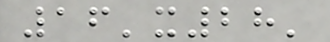16'x28'
